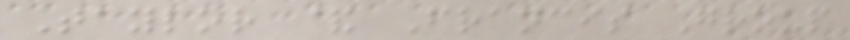Taylor & Francis Group
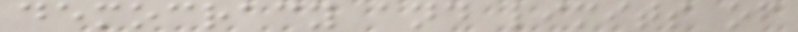democracy and limits of
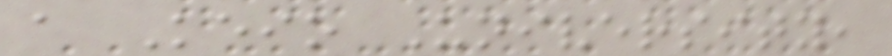a Keio University,
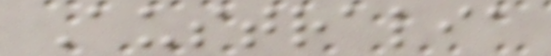Australia
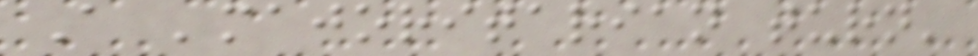A 'majoritarian turn'
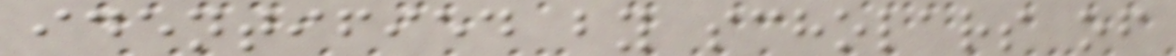identified by scholars of
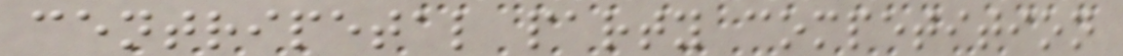centripetal party competition
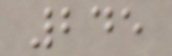245
